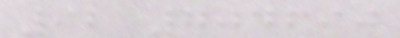92 704690
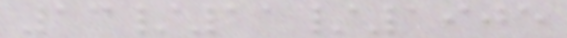13/11/1905
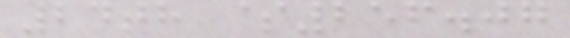24th $256.07
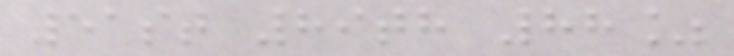51st 89th 88%
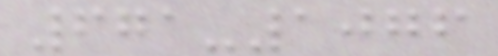671-1076
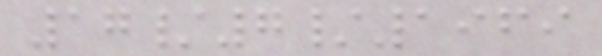17/7/1969
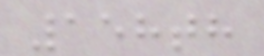158th
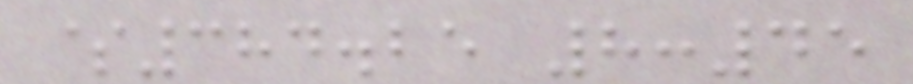$384.25 8:45
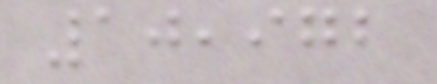10,972
